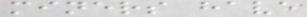miners have
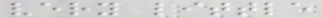very little
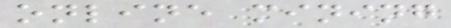online mining
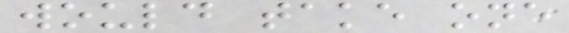would take one
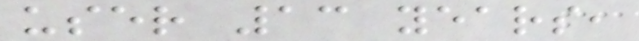user 13 years,
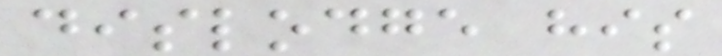dislodge his
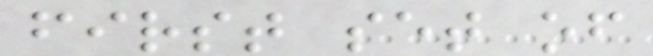first set of
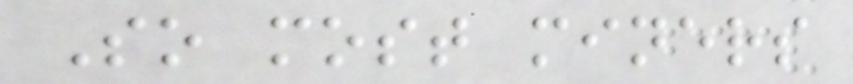So most miners
